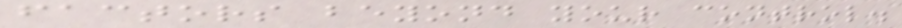factors beyond your control.
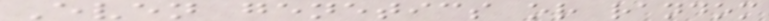Even genetics or random
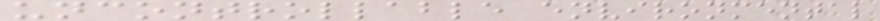uncontrollable environmental
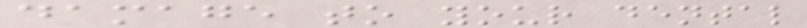damage to your dental
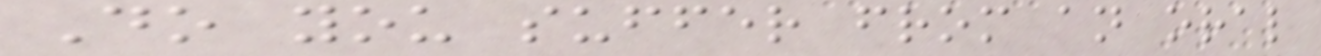Do you suffer from an oral
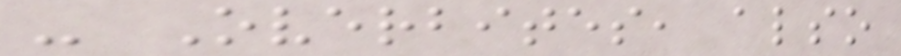- Overbites, also
